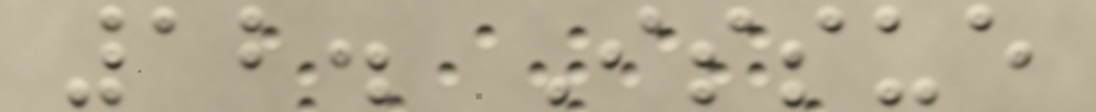12. Issue
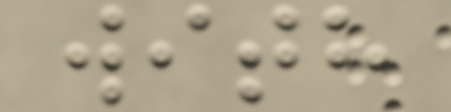with
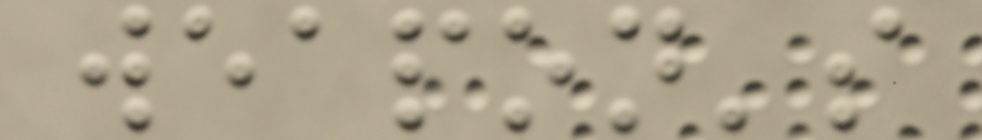weapon's
